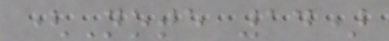(Note 14)
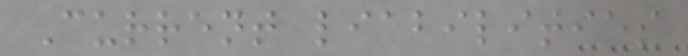Current liabilities
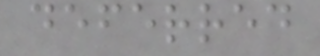deferred
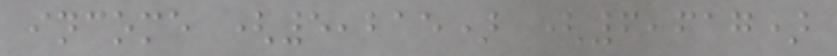income (5,215) (6,617)
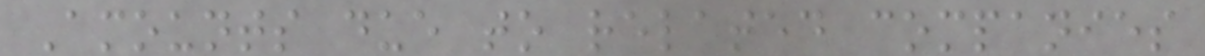Amounts due to related companies
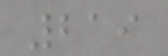219
